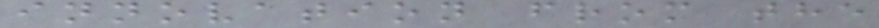innovation from the
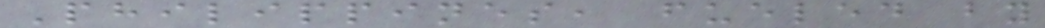Philippines, fueled by
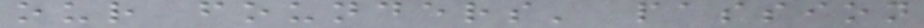our founders' passion
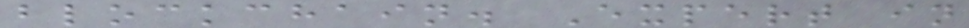blockchain. Expert in
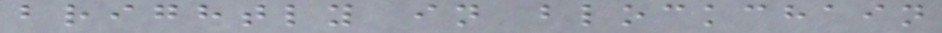brightly in blockchain
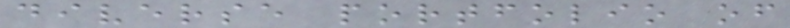diverse portfolio of
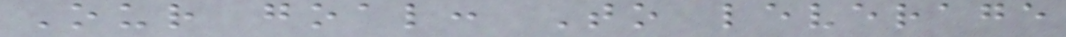Our goal: To leverage
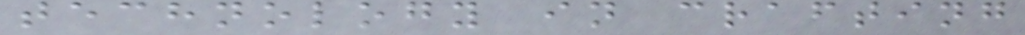technology in crafting
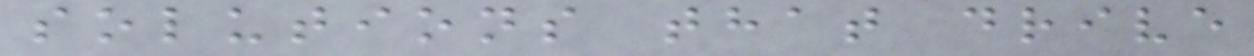solutions that drive
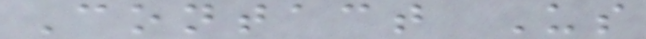Contact Us
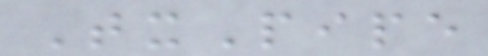TxPipe
